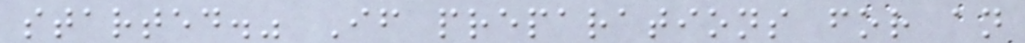started." If preparations for an
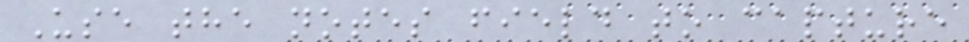Use the notes field to capture
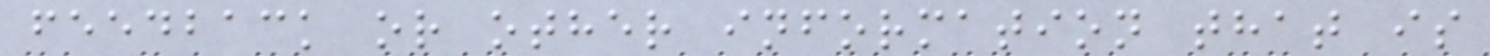feedback or other information that is
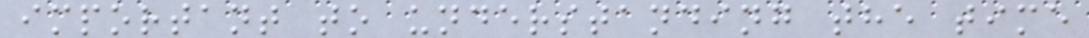important to understanding the time
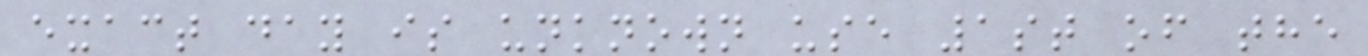exact day is unknown use 1st of the
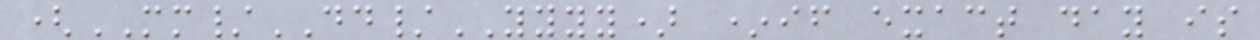(MM/DD/YYYY) *if exact day is
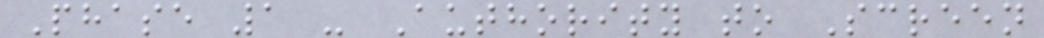Phase 1 - Authority to Screen
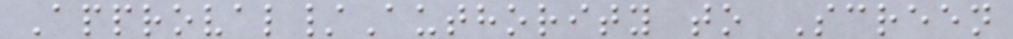Approval/Authority to Screen
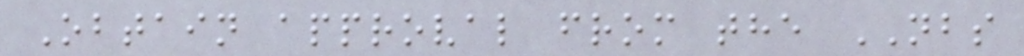Obtain approval from the NBS
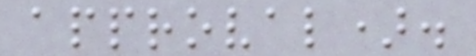approval).
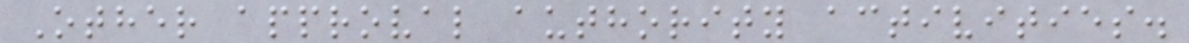Other approval authority activities.
